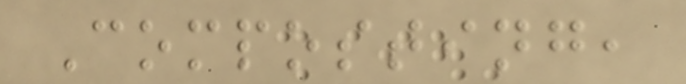Composting,
